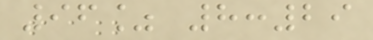96% 8:29
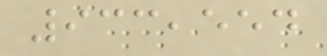933,554
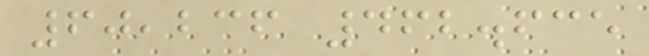60,236 462.635
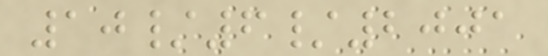10/6/2001
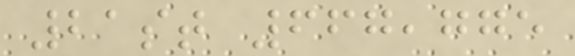21st 667,775
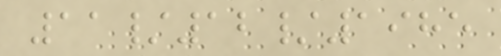11/12/1985
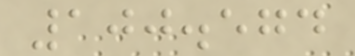100.574
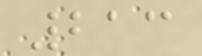213
